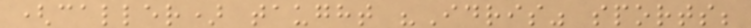(caller) taught "Idris" sports;
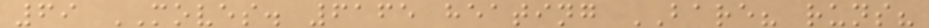69 MOVES. 6165 heating BARE? runs?
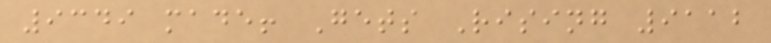9349 made! Gets Rising 9112
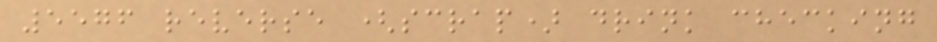5576 reverse (scrap) drink checking
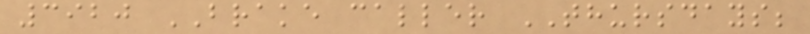3920 BRAKE caller THURSDAYS;
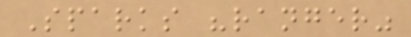Sparks "ranger"
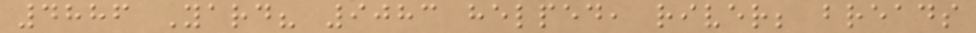4886 Yard? 9083 helped, river; breads
